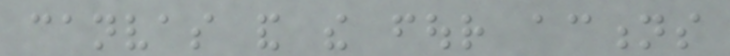canvas and the four actions
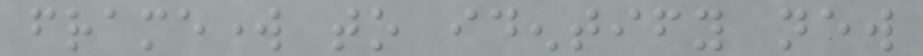framework to identify new
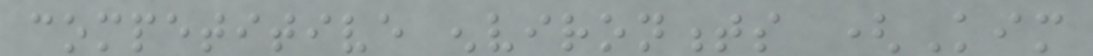competitive environments (Kim
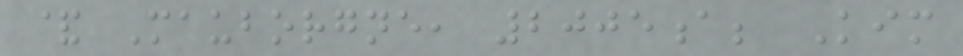& Mauborgne, 2005a; Kim
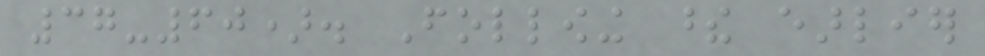37-60). Following these earlier
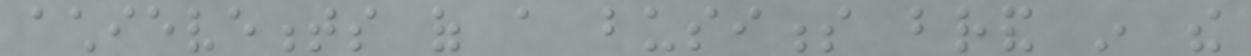achievements of a business brand in the
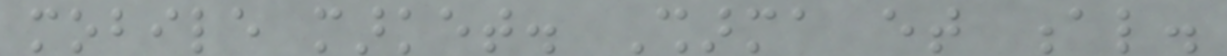mobile market. Sharma et al.
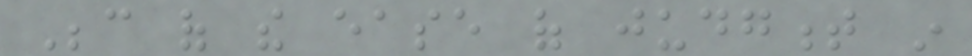Because of the ease of judgment in
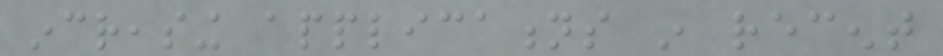increasing applications in recent
